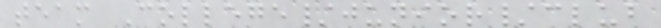team College/junior/club
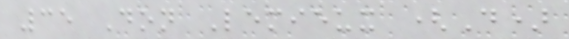35 Don Lemieux (D)
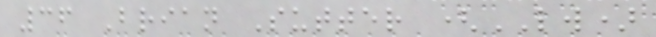36 Brian Sutter (LW)
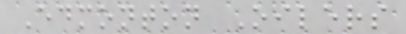Edmonton Oilers
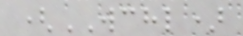(WCHL)
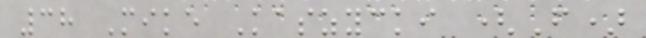38 Mike Kaszycki (F)
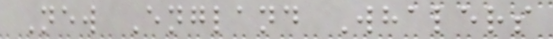New England Whalers
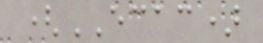(ECAC)
